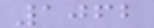1062
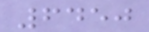6450
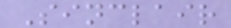Sinclair
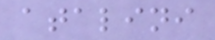atalini
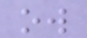ow
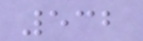532
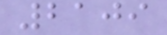2109
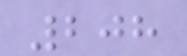208
